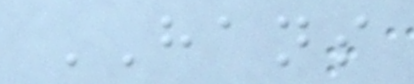HANS
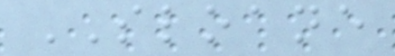SLOANE
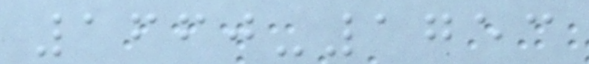1660-1753
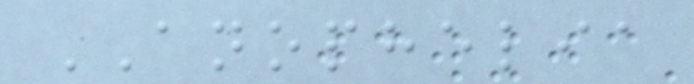ANOPHELIA
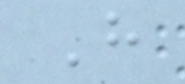H
